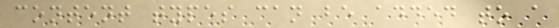content types can be added to a
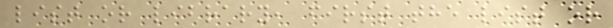list or library, first the list or
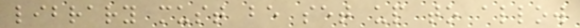library must be set up to allow
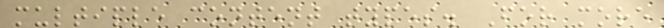multiple content types. For more
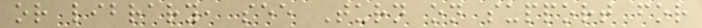or library, see Turn on support for
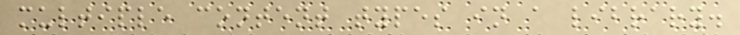multiple content types in a library.
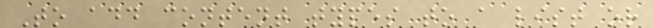To add content types to a list or
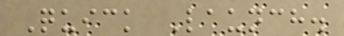Quick Launch.
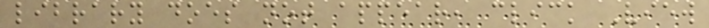library does not appear, click View
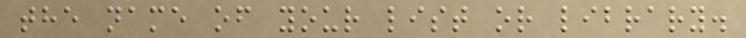the name of your list or library.
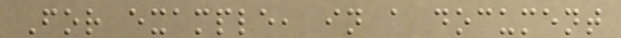For example, in a document
